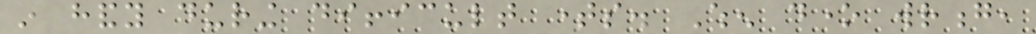in handy during difficult times. When done wrong,
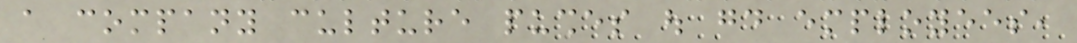a company culture pushes out good employees,
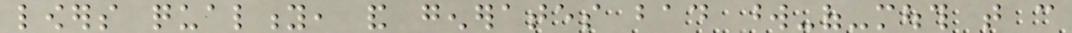lowers quality, and generates bad word-of-mouth that can
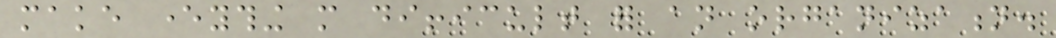make everything more difficult for an organization.
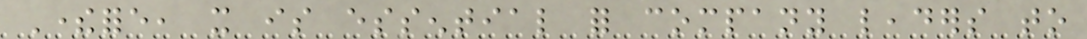Therefore, it is essential for company leaders to
